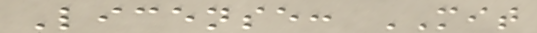License: MIT
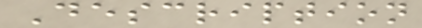Description
